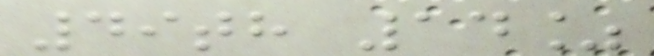49th 14%
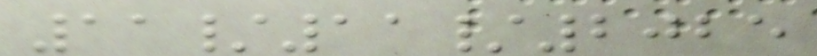11/11/2025
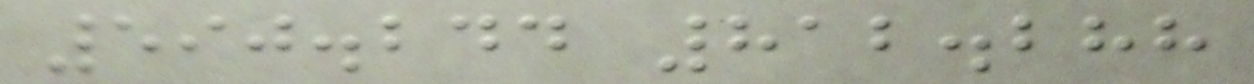590.244 812.288
